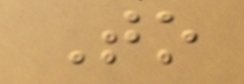To
